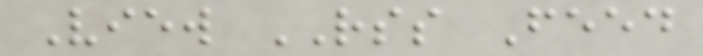View RSS Feed
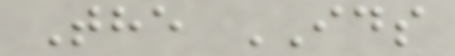The IDS
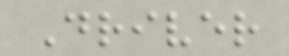Driver
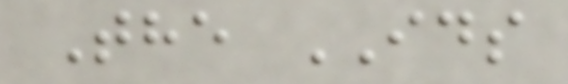The IDS
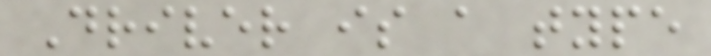Driver is a type
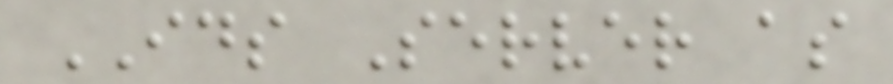IDS Server as
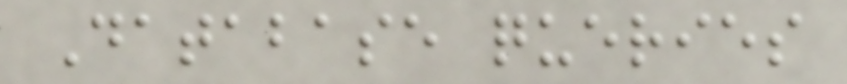Database queries
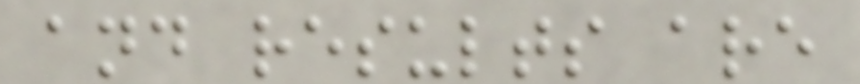and results are
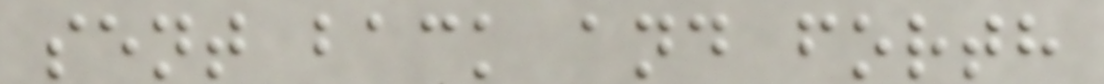sent back and forth
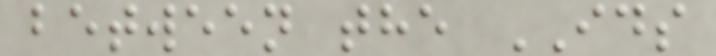between the IDS
